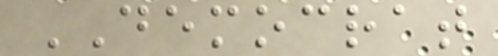DEMOCRAT
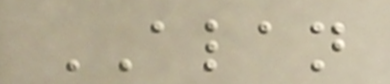ALAN
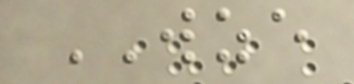WZE
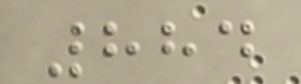884
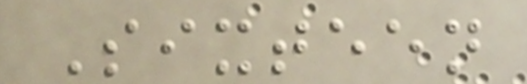Sixteen
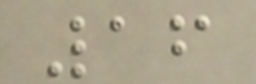16
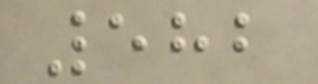582
